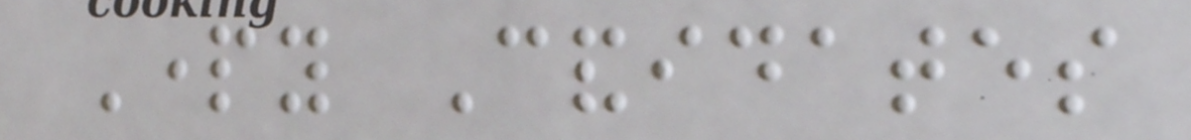Party Candidates
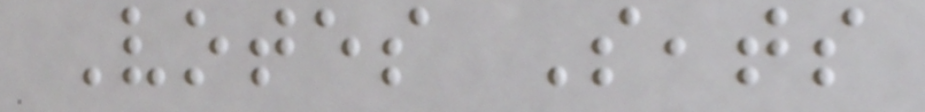Votes Seats
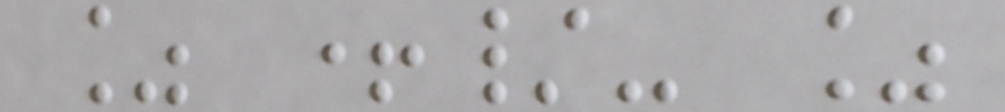% +/- %
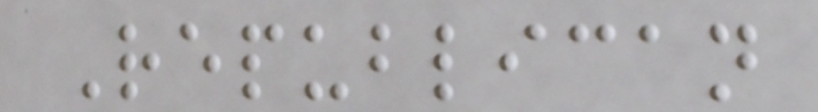Republican
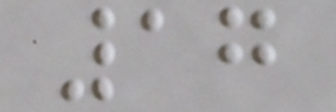17
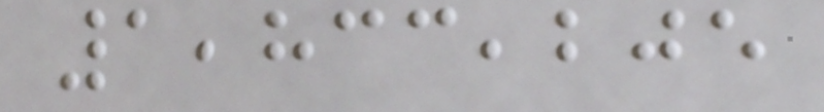1,833,205
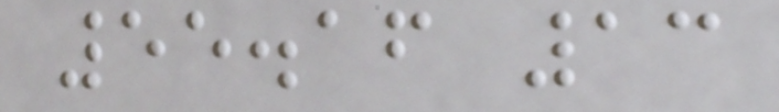55.16 13
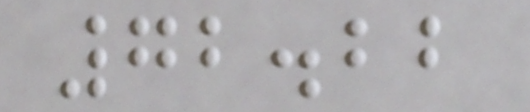72.22
